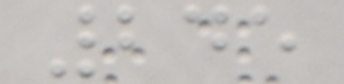245
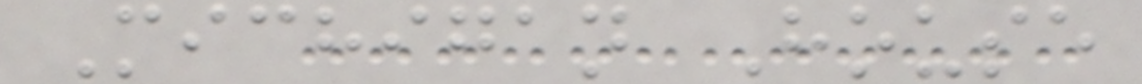Michigan House
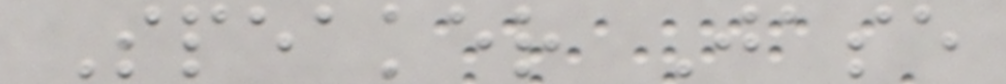Speaker Jase
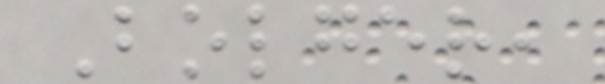Bolger,
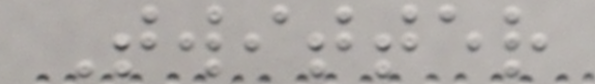Twitter
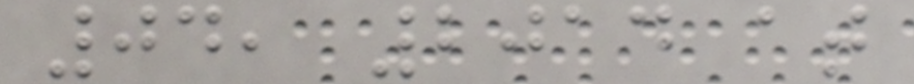04, 2014 at
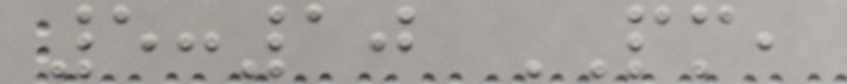5:10 PM,
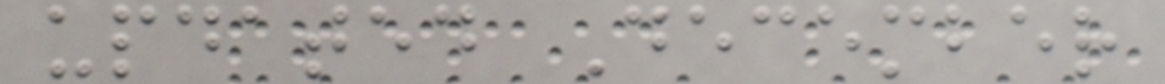updated December
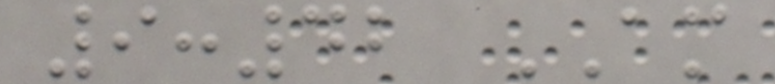9:42 AM
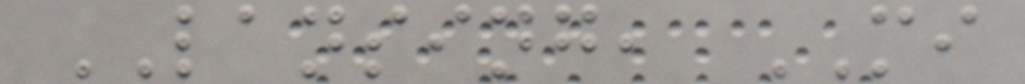LANSING, MI
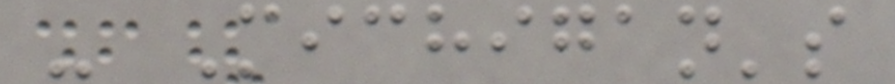- Michigan's
